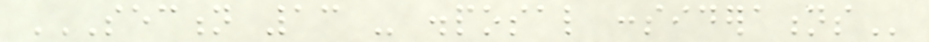SECTION 13 - DISPOSAL CONSIDERATIONS
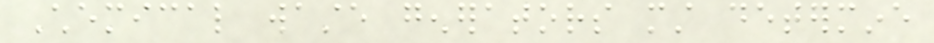Chemical waste generators must determine
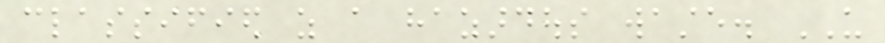classified as a hazardous waste. US
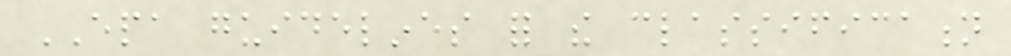EPA guidelines for the classification
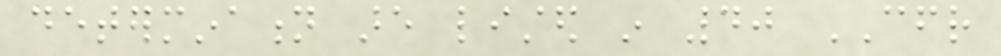determination are listed in 40 CFR
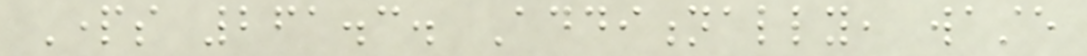Parts 261.3. Additionally, waste
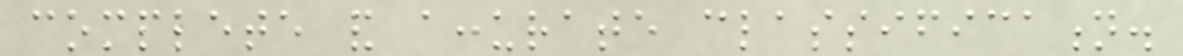complete and accurate classification.
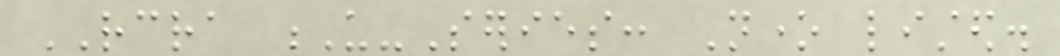RCRA U-Series: None listed.
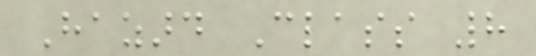Hazard Class 8
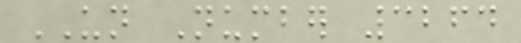UN Number 3264
